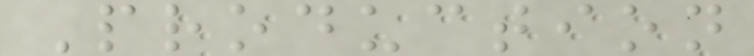Production
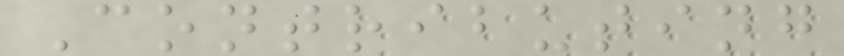Contributing
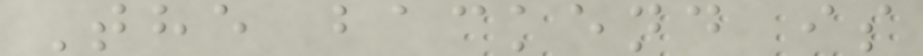The backend is
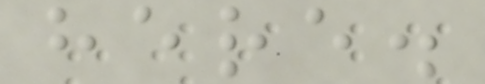here.
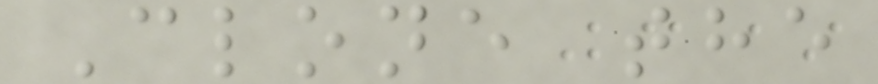Clone the
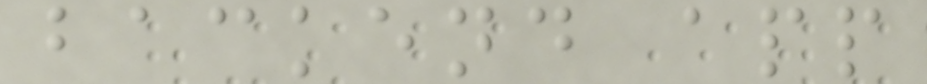backend app
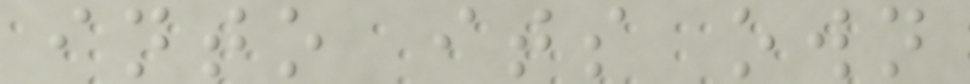into its own
